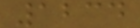1234
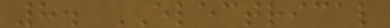8. ELECTRICAL
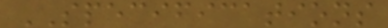SPECIFICATIONS
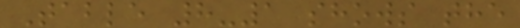Table 8-1 shows the
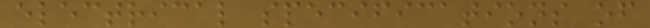electrical specifications of
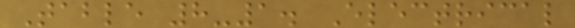Table 8-1. Electrical
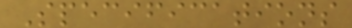Specifications
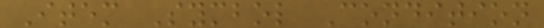Item Symbol Condition
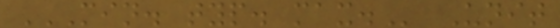MIN. TYP. MAX. Unit
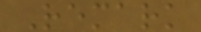Remark
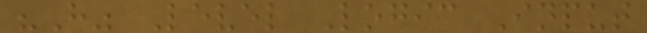"H" Level Logic Input
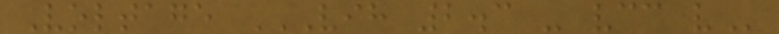Voltage VIH 2.3 - VCC V
